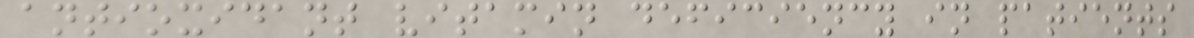antioxidant vitamin deficiency in patients
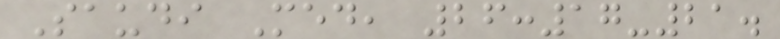Saudi Med, 26:17-21.
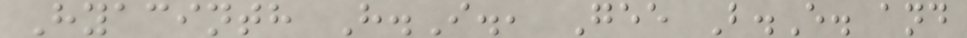Hyacinth H.I., Gee B.E. and
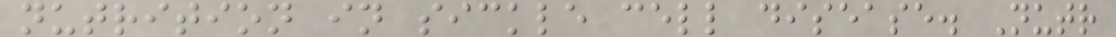nutrition in sickle cell disease. Nutr
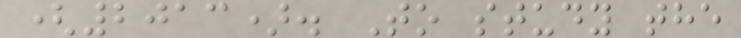(2013). To study the
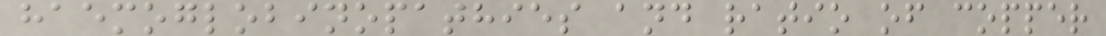haemoglobinopathies and ratio of copper
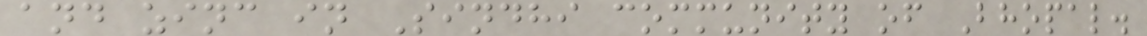and zinc in Sindhi community of Bhopal.
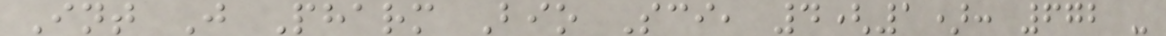Int J Pharm Bio Sci, 4(1): 672 -
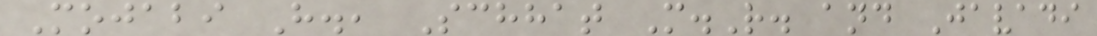Mojabi H., Schhat M.R. and Javadi
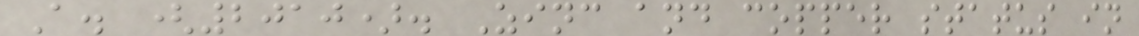A. (2010). Zinc and copper status in
